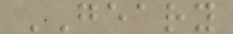GEARY
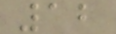12
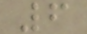6
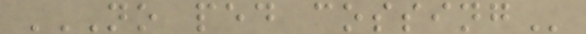NO PED COSSING
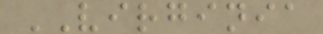VIRGINIA
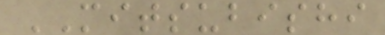MITSUBISHI
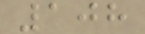108
